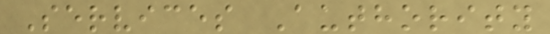Services Authority
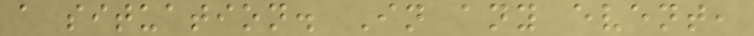a situation. In any event,
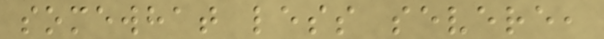somewhat less severe,
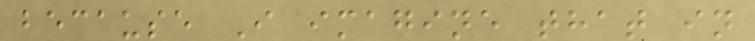because I imagine that in
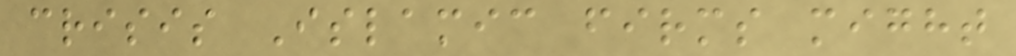crisis Islamic firms might
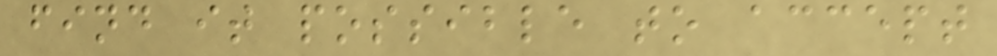find it possible to accept
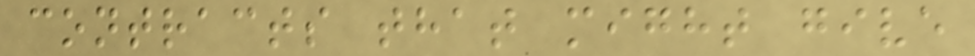contracts that might give
